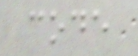code
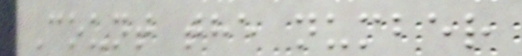Count the number
